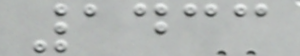1433
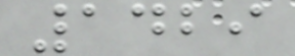1429
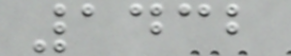1432
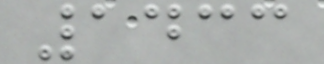1433
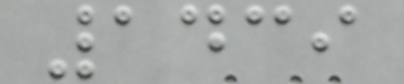1439
